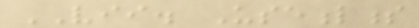VII. Usefulness
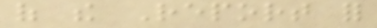of the Report for
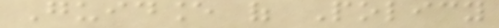Guidance of Policy
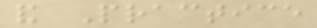and Practice
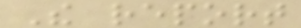The report
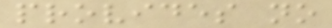provides no
